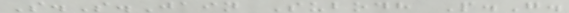S.S.Jain Subodh P.G.
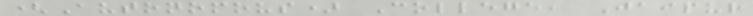(Autonomous) College, Jaipur
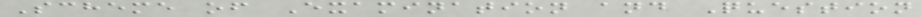Scheme of Examination and Question
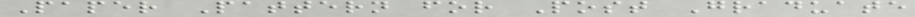Paper Pattern for Post Graduate
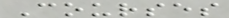Courses
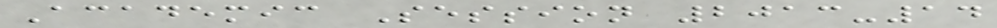Academic Session 2013-14
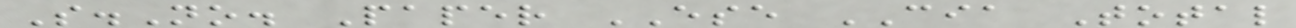S.No. Paper ESE CIA Total
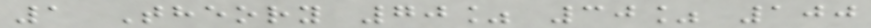1 Theory 70% 30% 100
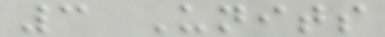3 Units
